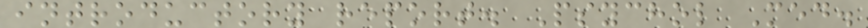introductory report. Psychol Med.
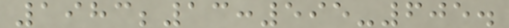1983;13:595-605.
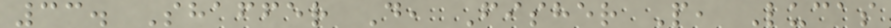33. Shaffer D, Fisher P, Lucas
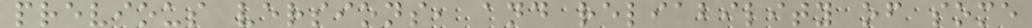previous versions, and reliability of some
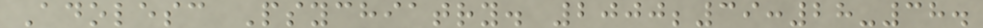Adolesc Psychiatry. 2000;39:28-38.
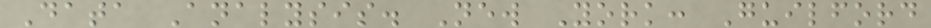Data Analysis. New York: Guilford
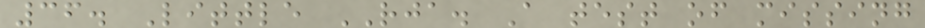36. Little RJA. A test of missing
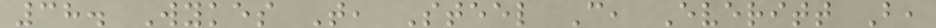38. Wykes T, Steel C, Everitt B,
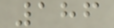186
